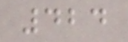424
